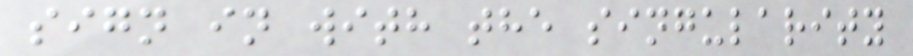sign in with the singularity
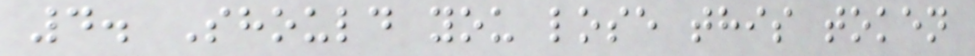4. Should you lose this token
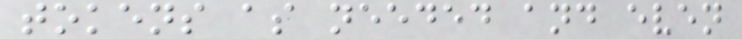tokens as needed and even
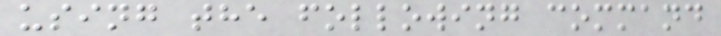using the following command
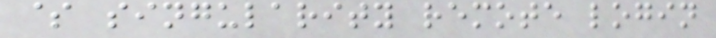$ singularity remote login
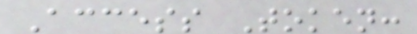Access Token:
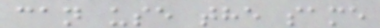can use the same
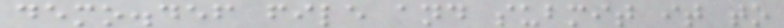demo.def file and submit it to
